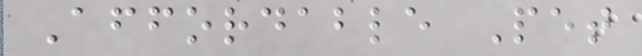Affordable Pet
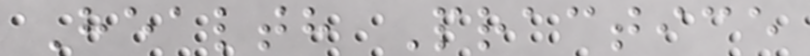Health Practice
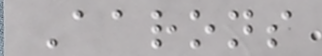Aarons
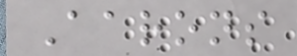Aarons
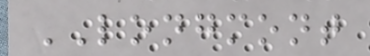LONGMONT
